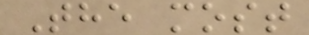The most
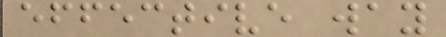effective way
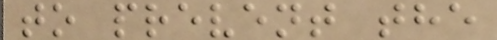to prevent the
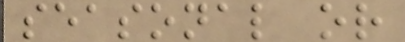seasonal or
